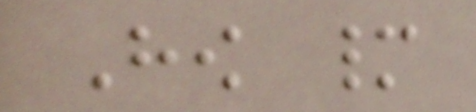How many
